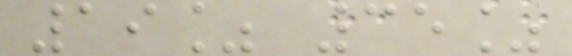19% 35%
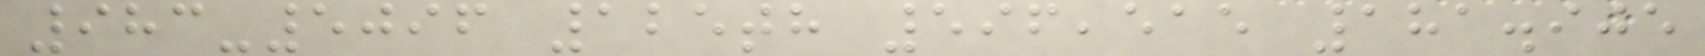983-5096 125th 596,515 181.905
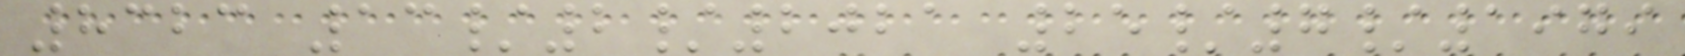8323 13/2/2021 25/7/1979
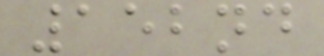152nd
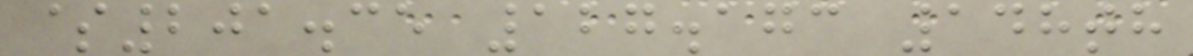$201.35 127.173 148th
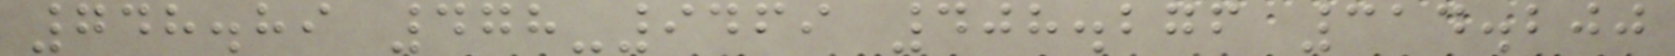748.89 478-9469 408.276 314.200
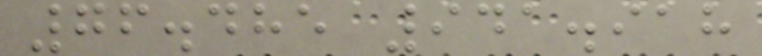76.485 941.918
